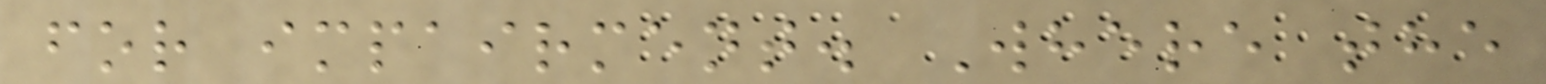for impairment. Where the
